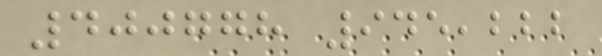400778 945,222
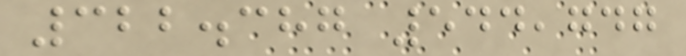322.387 544,747
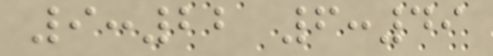9:22 6:49
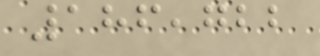186,722
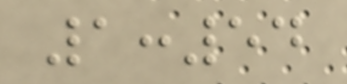1:54
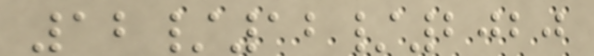12/12/2020
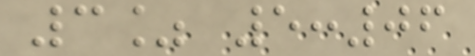3% 5:06
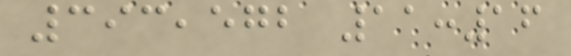393,572 11:16
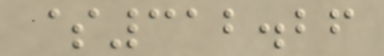$312.26
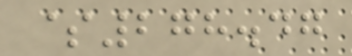$278.47
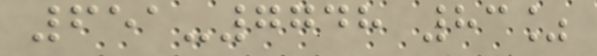651-7748 83%
